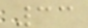33
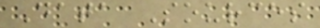Data Sources
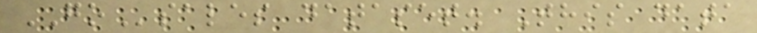GOsales dataset. This data
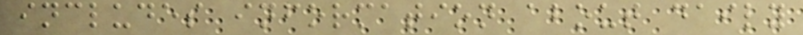includes information about daily
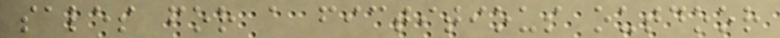sales for a fictitious outdoor
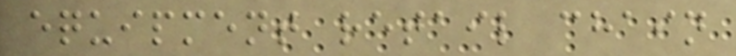equipment retail chain
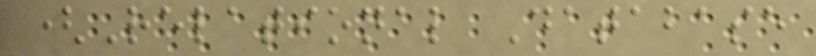(Relational Database
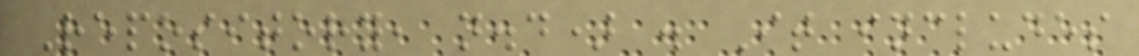Repository, n.d) . It includes
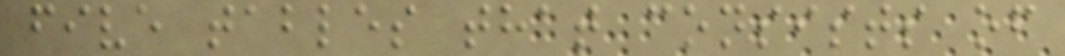five tables that consists of
